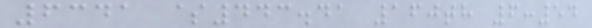6341 $443.41 160th 6:54
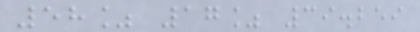58% 17% 39.259
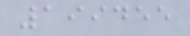199455
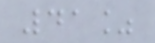41%
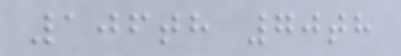106th 70th
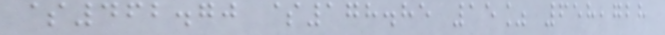$462.70 $178.85 15% 658,728
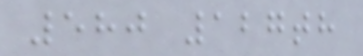580 127th
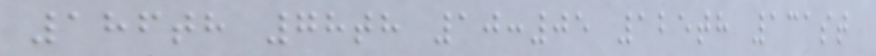186th 78th 10:05 125th 131st
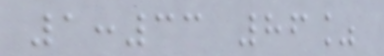1:33 86%
